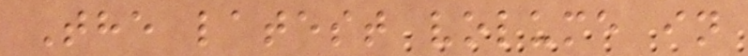The latest volume in
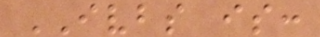IVBS is:
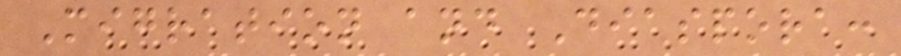Migration and Diaspora:
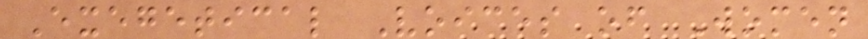Exegetical Voices of Women
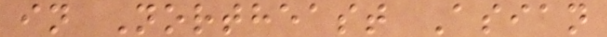in Northeast Asian
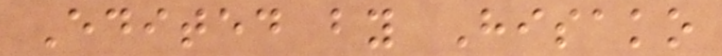Edited by Hisako
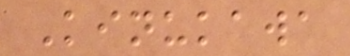Kinukawa
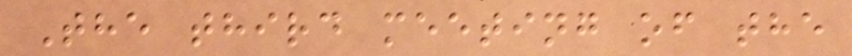The third meeting of the
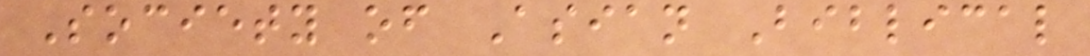Society of Asian Biblical
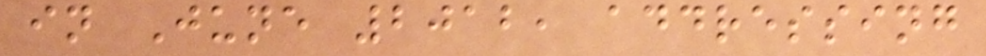in June 2012, addressing
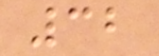32
